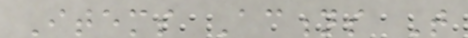Items Actions That
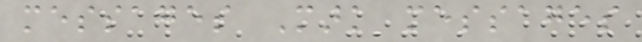messages Mark messages
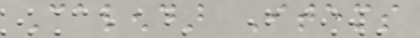Calendar Items
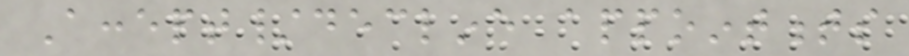Accept/decline appointments
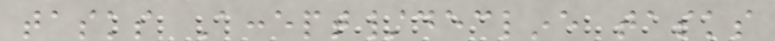tasks Accept/decline tasks
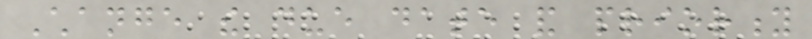Change the due date and priority
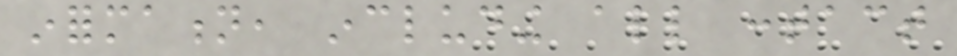information, including all contact
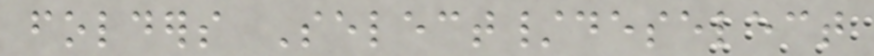folders Select/deselect
